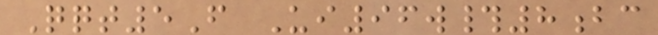Qqt5F Ui96w#8bc
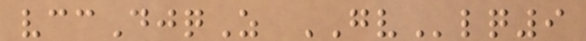vccDjqZ GVlq9
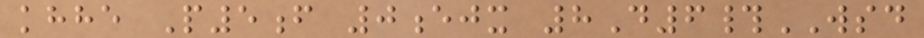khhe P5f 0ejx 8D6#WSD
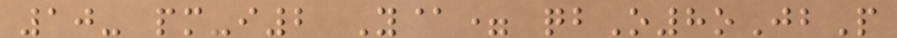10- pm-i2 Y@= qbO8oJbP
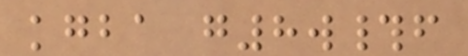kgba g8w#f
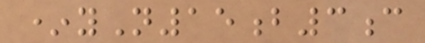*yN15b3c
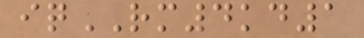iqRM4kd1
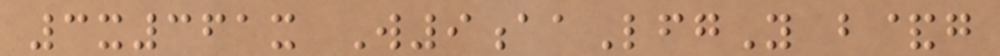3x361x W9aaLfgY b&g
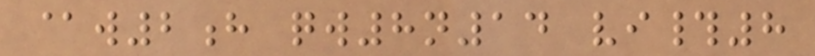@w2h qw8n14 vi#8
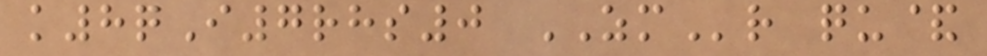k8qI7rhs0 ZMr qu&
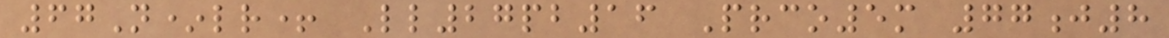67N*lr+ Ll27pb16 Prco5m 77j8
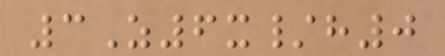3Z6x/h0
